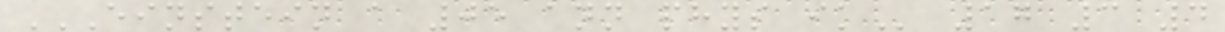EINSTEIN A 05 ANN PHYS IK 17 3 4
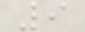9
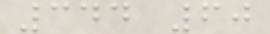344 60
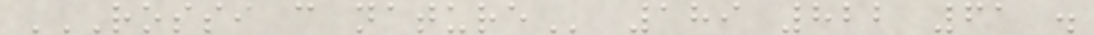ROSSI C NATURE 189 822 61 .
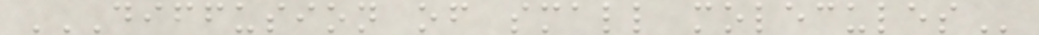DIFFUSION OF SMALL MOLECULES
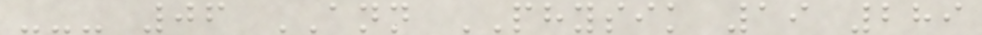--- 06 ANN PHYSIK 19 289
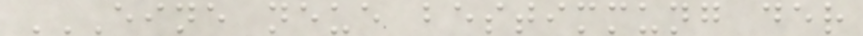EINE NEUE BESTIMMUNG DER
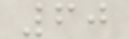60
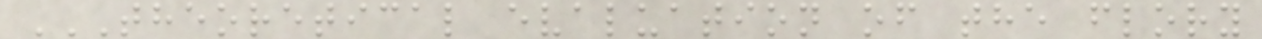THEORETICAL EVALUATION OF THE FLORY
